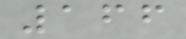166
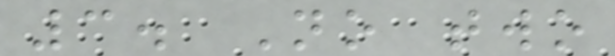3. No two
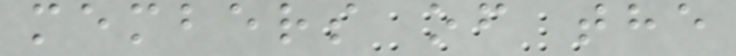members of the
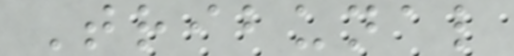Tribunal
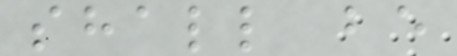shall be
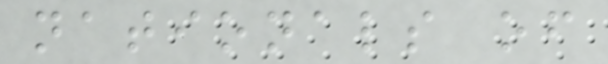nationals of
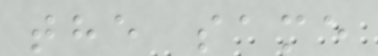the same
